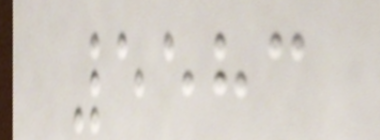5583
